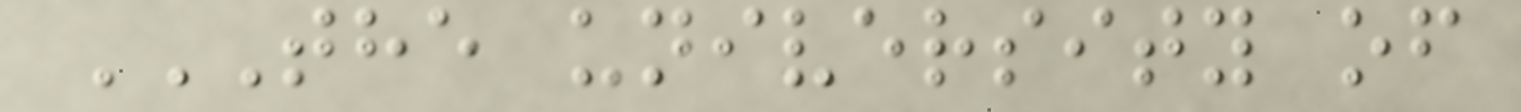THE UNIVERSITY OF
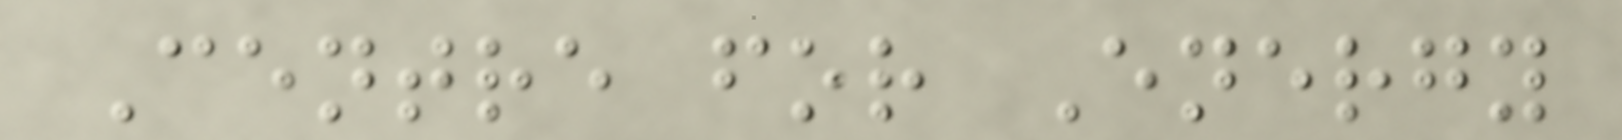Centre for Energy
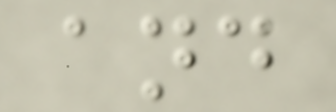and
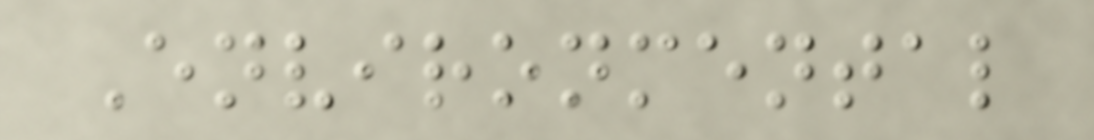Environmental
